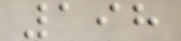198
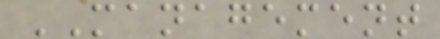MANAGEMENT
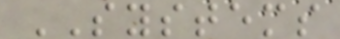SYSTEMS
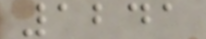1241
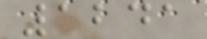1241
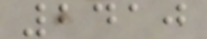2410
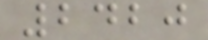2420
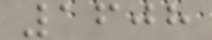1608
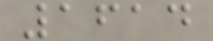1614
